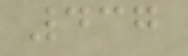437
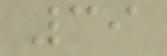39
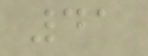41
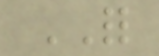FOR
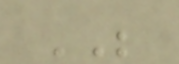BE
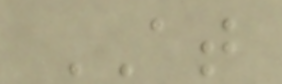AT
